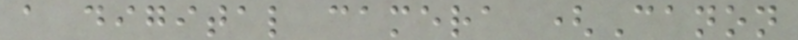a digital camera (Canon
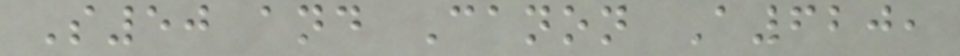S50 and Canon A620,
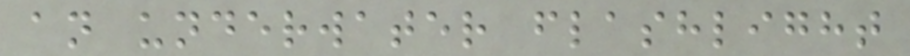an underwater flashlight
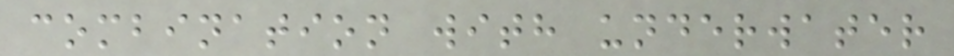combination with underwater
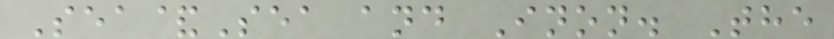Sea&Sea and Inon. The
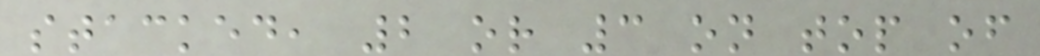stacked, 2 or 3 on top of
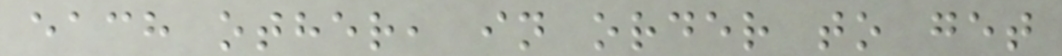each other, in order to get
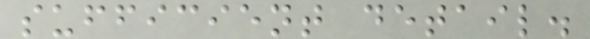sufficient detail.
